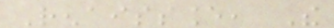Renaissance, The
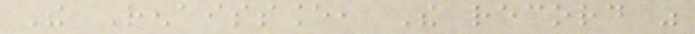The Renaissance, The record was
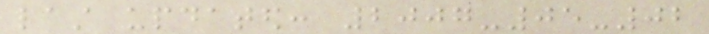last updated: 2007-05-02
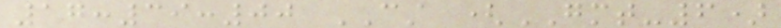17:39:00 CST (GMT-6)
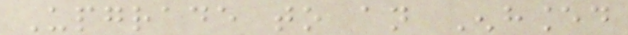Upgrade to an Enhanced
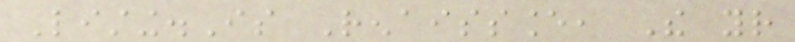Listing.Is Renaissance, The your
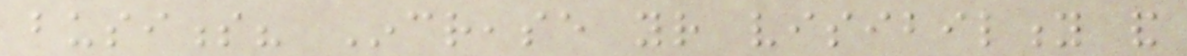business? Increase your visibility and
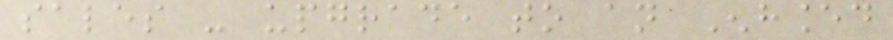sales - upgrade to an Enhanced
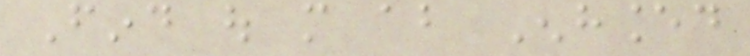Find out more about Enhanced
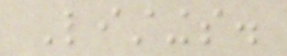Listings.
